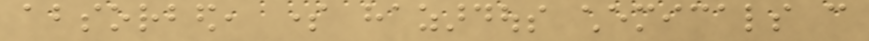absorbed, some hazardous chemicals can
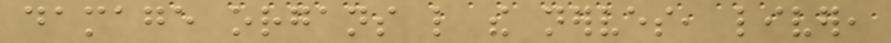damage organs like the nerves, liver,
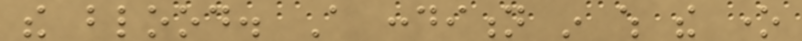the blood. A condition in which the one
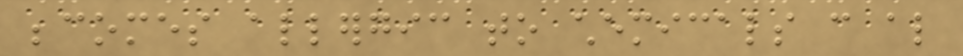becomes allergic to chemicals can also
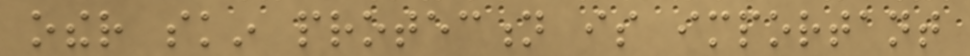other skin protection is important
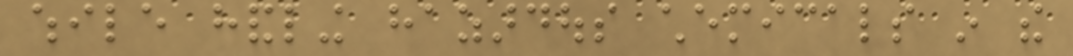while handling hazardous chemicals in the
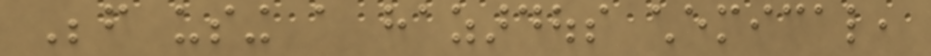Before using a hazardous chemical,
